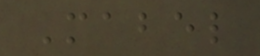Mabel
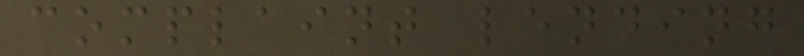complaint lending
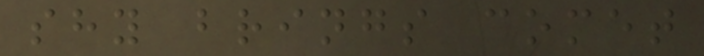shy brings comet
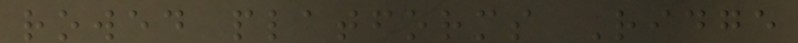rowed platforms Ridge
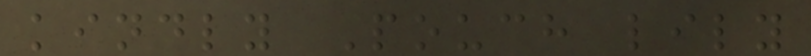kindly Pouch lily
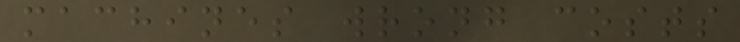machines wrong costs
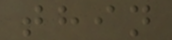thin
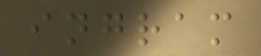ingram
